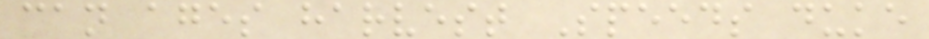can ages harvest Speeds duke
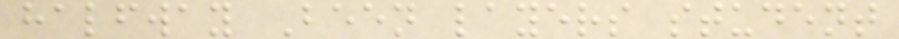halfway Been layers student
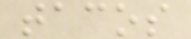tacos
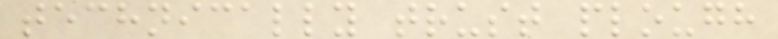technically trust plough
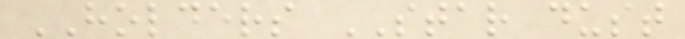HOLDERS STAR dust
